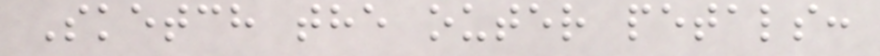Sketch the outer petals:
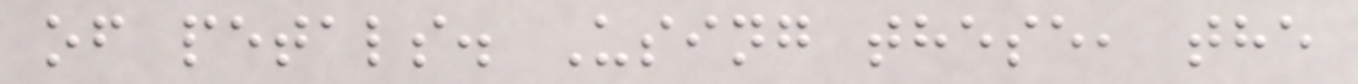of petals. Using these, the
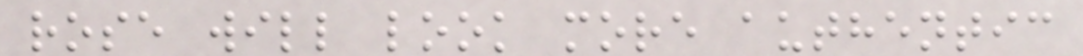rose will look more authentic
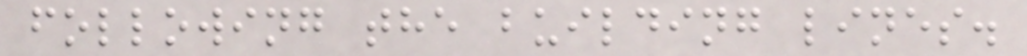following the building lines.
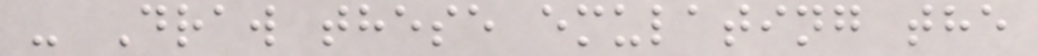- Draw these emulating the
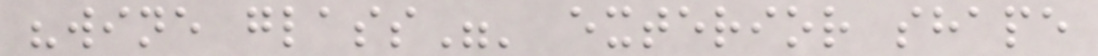"wine glass"' exterior shape
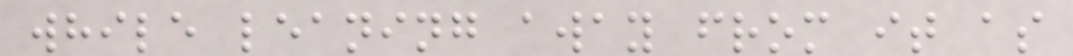while leaning away from it as
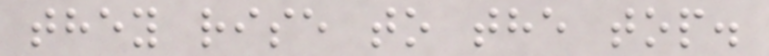they rise to the top.
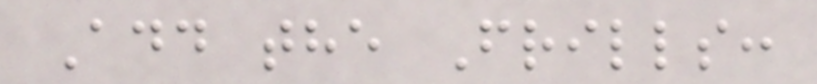Add the Frills:
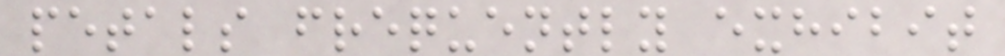petals frequently exhibit
